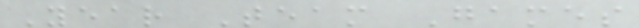Year Team Games
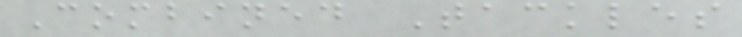Combined Tackles
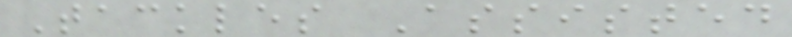Tackles Assisted
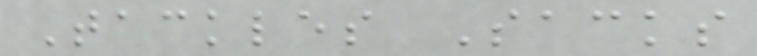Tackles Sacks
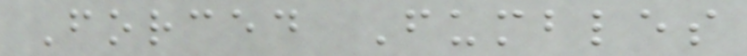Forced Fumbles
